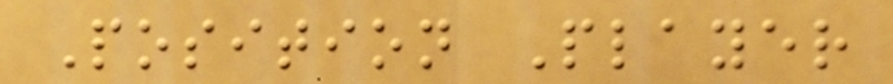Position Player
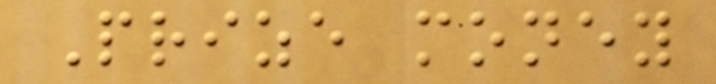Prize money
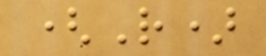(R)
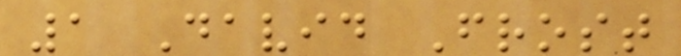1 David Frost
